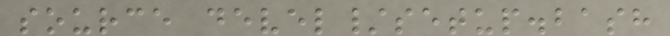source devel/setup.bash
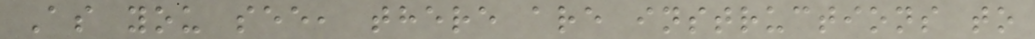As you see, there are instructions to
